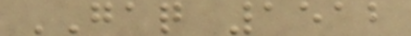GAQ 1512
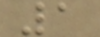1
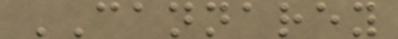CANNAREY
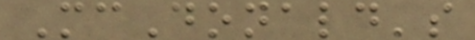McDonald's
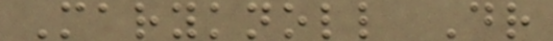Maryknoll Dr
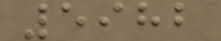5982
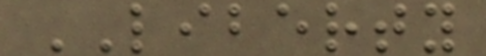LIBERTY
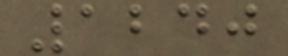1240
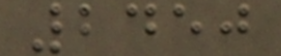2450
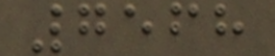7568
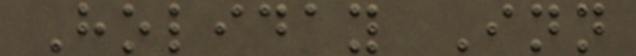Holiday Inn
